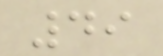49
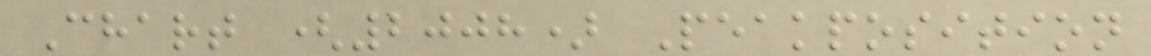Chart (2008) Peakposition
